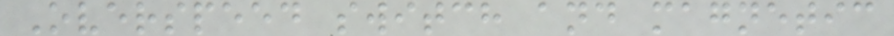Overspeed switch and magnetic
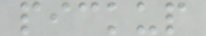pickup
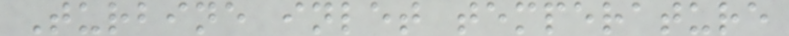Turbine inlet temperature
